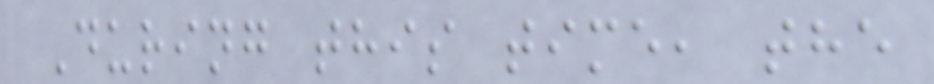During this time, the
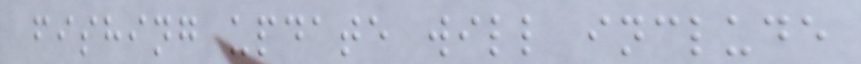fishing update will include
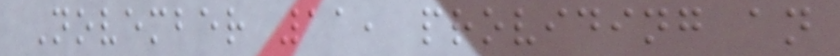November 11, providing an
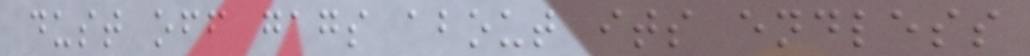dust off gags about its endless
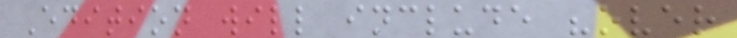Edition will include "over
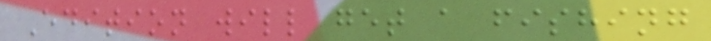Edition will get a fishing
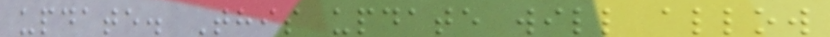update. This update will allow
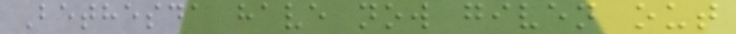Bethesda have now given out
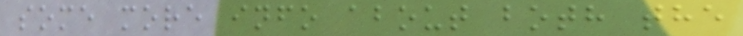some more info about both the
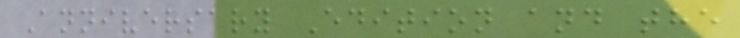Anniversary Edition and the
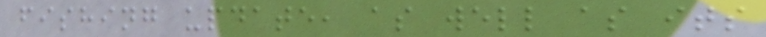fishing update, as well as its
